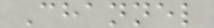Channel
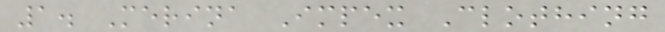1. Merina Impex Clothing
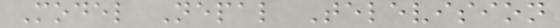Model Nepal Television
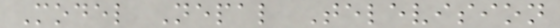Model Nepal Television
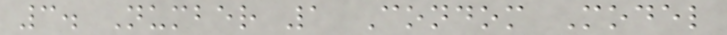3. Number 1 Condom Model
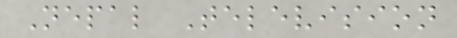Nepal Television
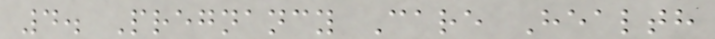4. Pregnancy Care Health
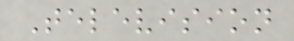Television
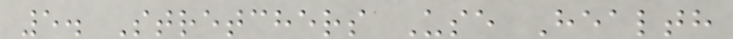5. Stretchers Use Health
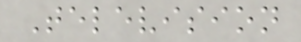Television
